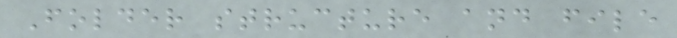Folder structure and file
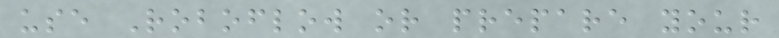use Roboflow or prepare your
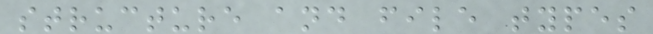structure and file types
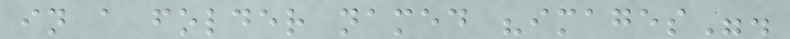in a folder named "images".
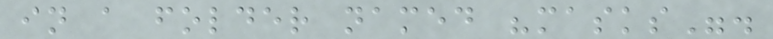in a folder named "masks".
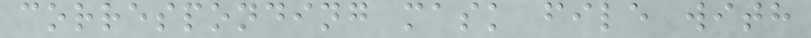corresponding mask file with
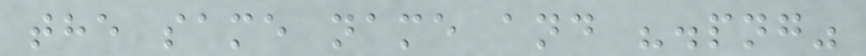the same name and ".png"
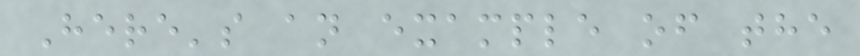Here's an example of the
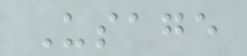Usage
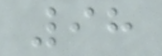98
